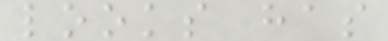looks has
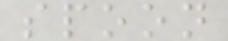spoon
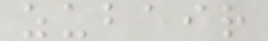zubair
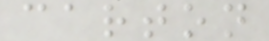carton
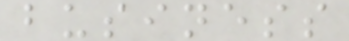business
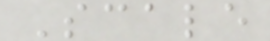Scale
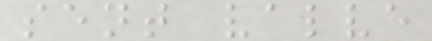sent valve
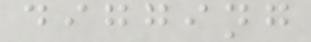digging
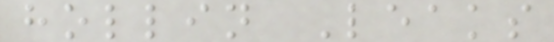hollin Leaks
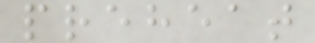preheat
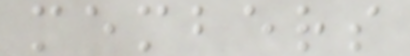members
